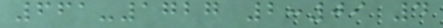661-1727 2:09 4
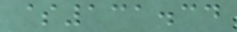$131.34
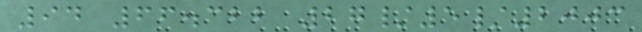94 66.322 27/5/2003
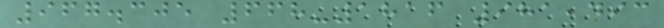967.305 668-1816 981,493
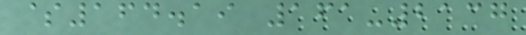$164.19 161-2137
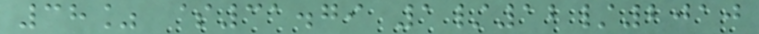38% $31.79 1/12/2010
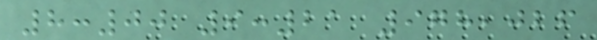8:00 9:21 978,026
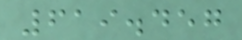619.457
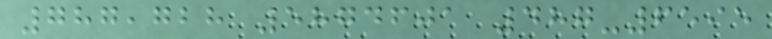787,728 5874601 487-6595
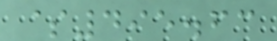$495.63
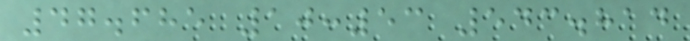47.685 10:53 543.814
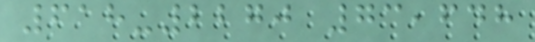618-2270 73,648
